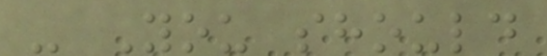- You should
